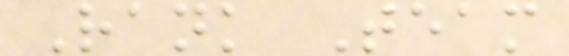Rank Team
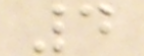4
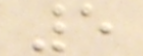5
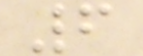6
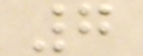7
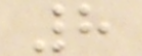8
